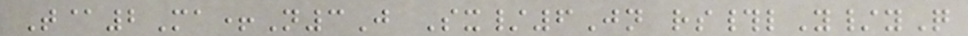T@2Ma+N3J Sx/6Jn rs#lY/yQ
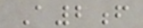A2f
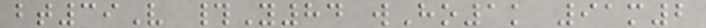bt39V #Y84 wHo1k 91m2
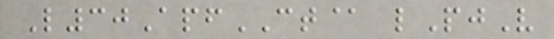L30ApfCT@ lPjV
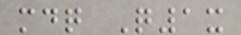mdq Q1x
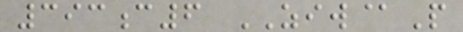393c6 ZIW@P
